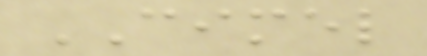CIMEL
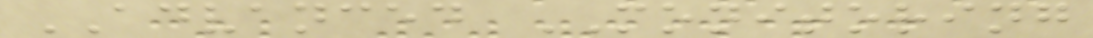ADVANCED MONITORING
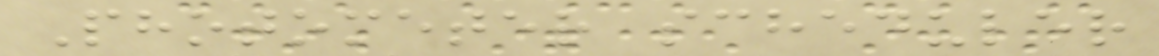Photometer scheduler
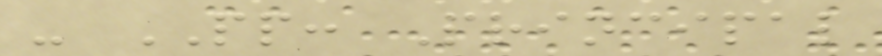- PP: Principal
